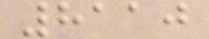8110
